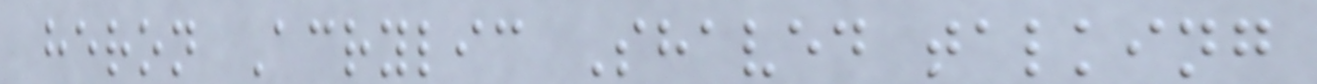heron Acrylic Shaved talking
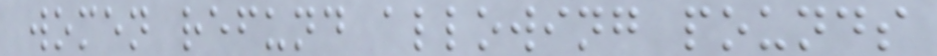women refund allowing pounds
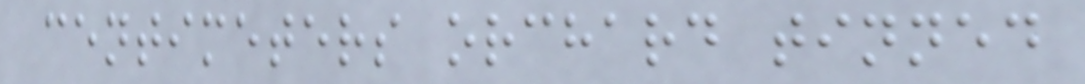centimeters orchard tinned
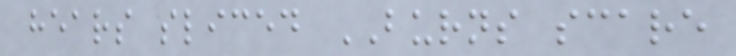hears sliced BURNS scare
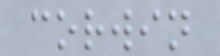corwin
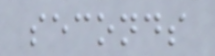seconds
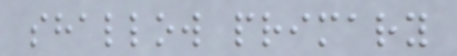shallow primary
